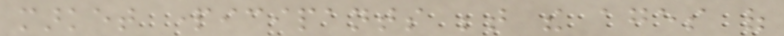market participants between the ages of
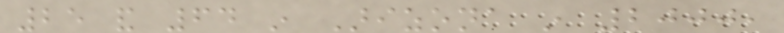25 and 64 in Arizona in 2000,
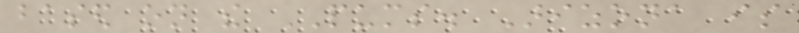based on the PUMS. Arizona is
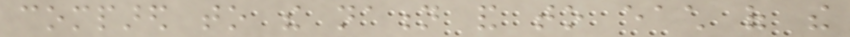compared to the nation and to each of the
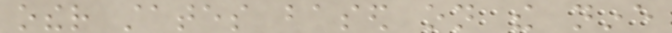other states based on the nine
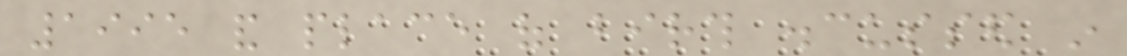1995 and place of birth discussed in
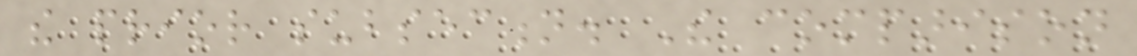the prior subsection. The comparison
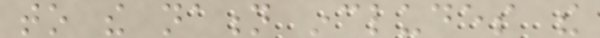to the nation includes the
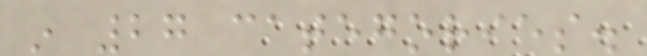in 27 categories.
